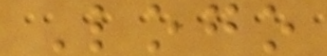Logo
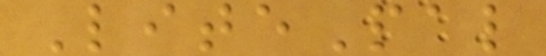LitePal
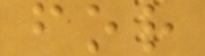for
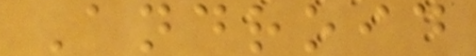Android
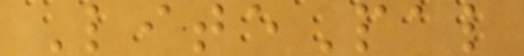LitePal
